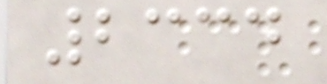2334
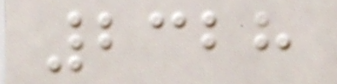2328
